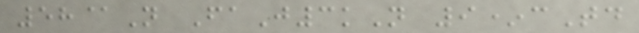58@N FaJ3kN 9*cTd
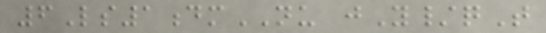6Ls1dmNU jY/qT
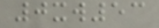0xw53
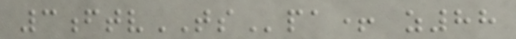3ftvTSpa+ z88
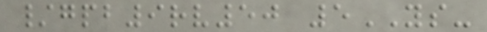/gpb9rv50 5YS-
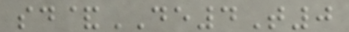sd&DE4T0
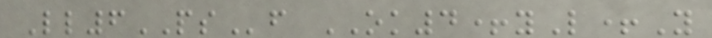Ll6PSf OK4+yL+Y
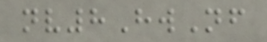nv8HwNf
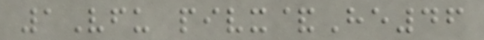1Vfu pivx&He46
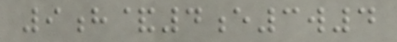9h&4e3w4
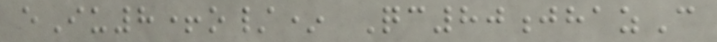eIu8+o/* Qc80jhazC
